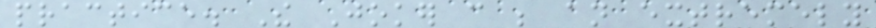practice. The Joker can be an extremely
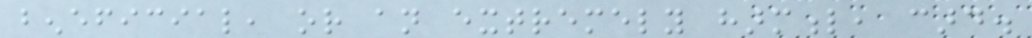beneficial, or an extremely harmful, card.
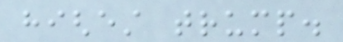highest trump.
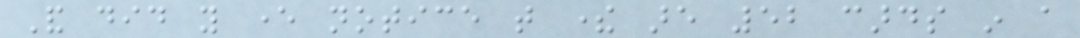And did you ever notice that there are 52 cards in a
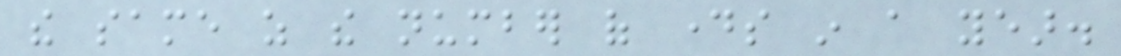the same as the number of days in a year.
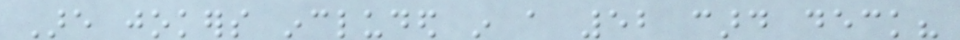Are jokers included in a 52 card deck?
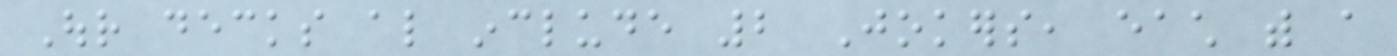Our decks also include 2 Jokers, each with a
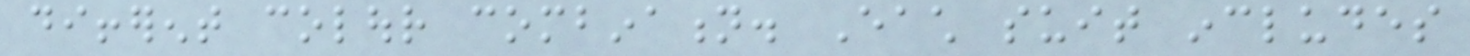different colour combination. Each suit includes
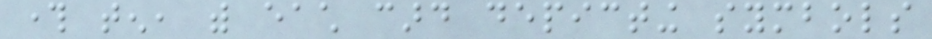through ten, with each card depicting symbols
